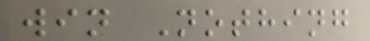win Nothing
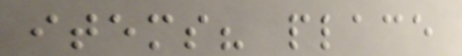items? place
